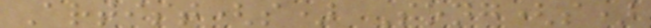Artist(s) Song(s)
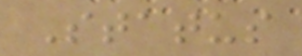Status
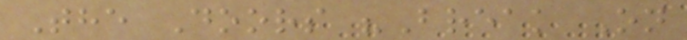The Doors "Break On
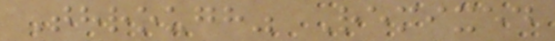Through" Remixed
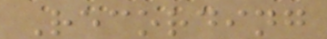Recording
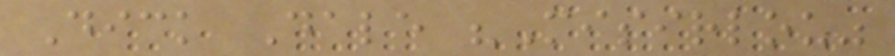Dick Dale "Misirlou"
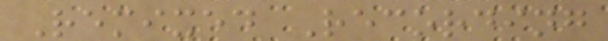Remixed Recording
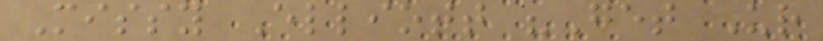Missy Elliott "Get Ur
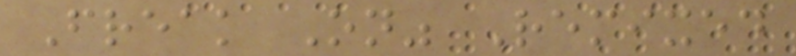Freak On" Remixed
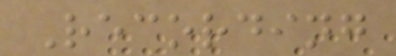Recording
